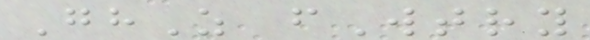GhZ fWtry
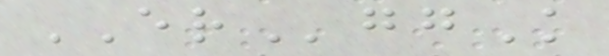ERggK
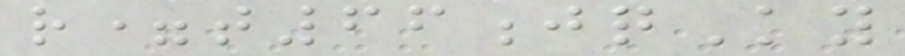r=t66jqKy
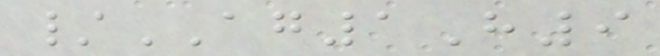/AG1H9
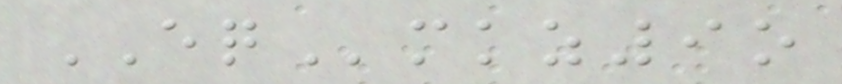EQmkz9o
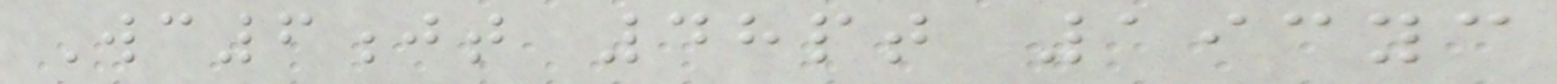Wc6jt 48pt 193yc
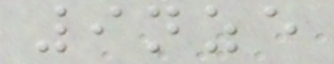9nze
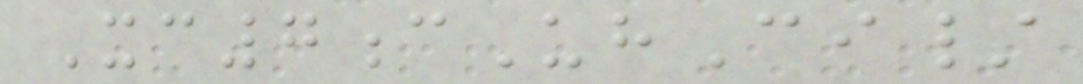Xc7cUhCi/
